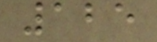125
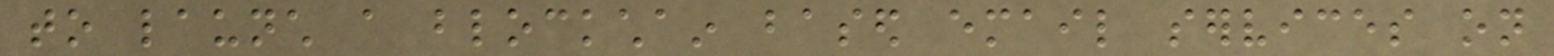to launch a blockchain based email services on
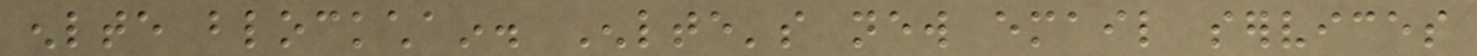enlte blockchain. Enlte's new email services
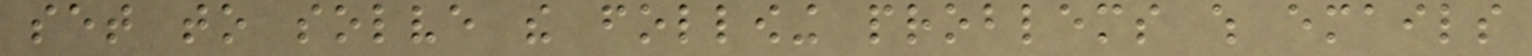set to solve the following problems which emails
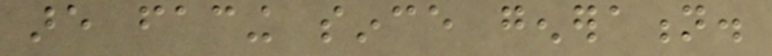are facing since generation.
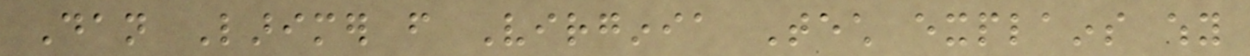Dan Larimer from Virginia Tech explains why
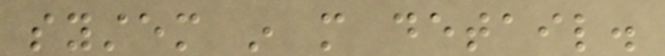system in more detail.
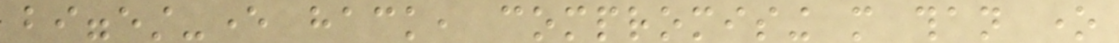biggest-ever hack, compromising more than one
